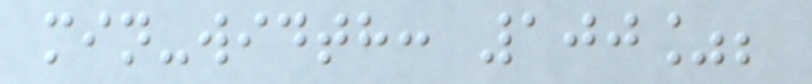min-width: 100%;
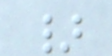}
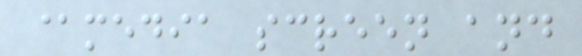@media screen and
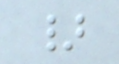}
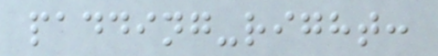padding-right:
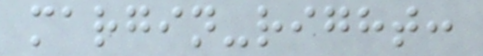margin-right:
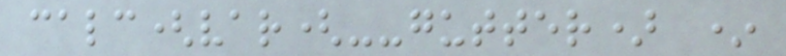calc(var(--gutter) *
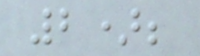2);
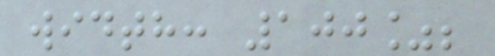width: 100%;
